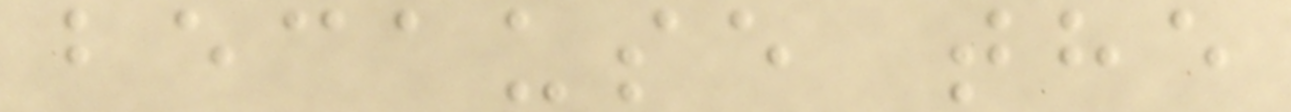because the
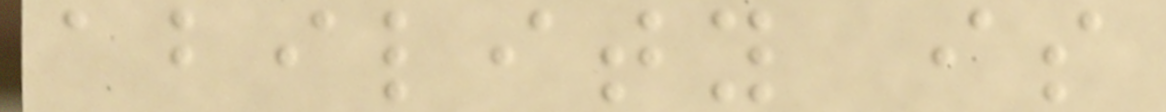ability is
